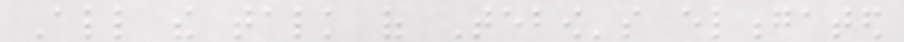All the talk of Tebow's elongated
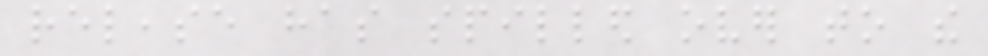release has spilled over to the
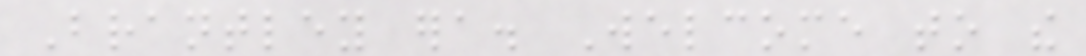Brantley era. Welcome to the
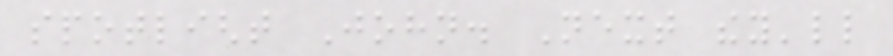spotlight John. Next they'll
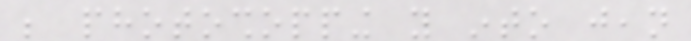be photoshopping you into jean
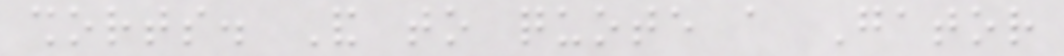shorts. And to quote a Gator
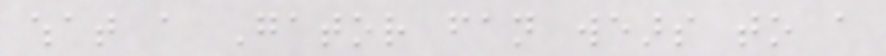what a Gator fan wears to a
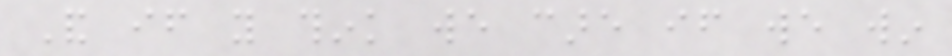And if you think we care if we win
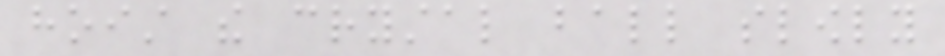hoist the crystal ball slowly
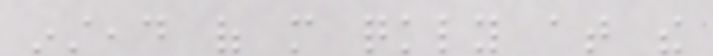instead of more quickly at the
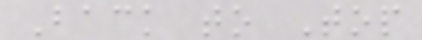Back to Top
